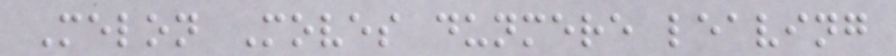Melon Moves dunmere leaving
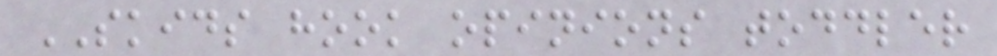SKIDS hook opinions toddler
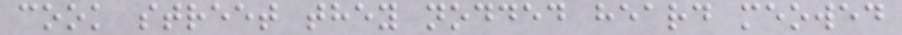cook street they nodded heard meowed
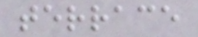terrace
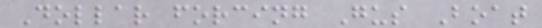Dollar forcing Gus Boat
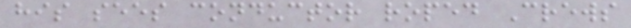his sees conductor roped Crews
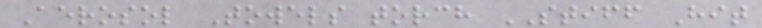Aerosol Towels torch STIFF Hit
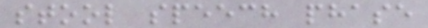stool speech phase
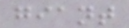giant
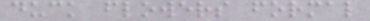duck flowers formal
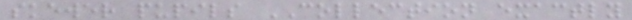skewer pupils COLLECTION exactly
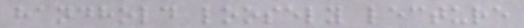handhold loosely lecture
